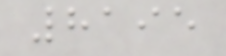8195
